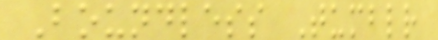Boundless Tumblr
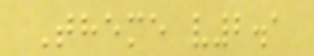Theme v2.1
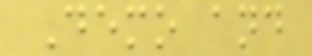Demo and
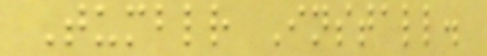Tumblr Install.
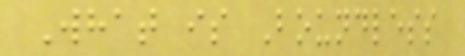What is Boundless
